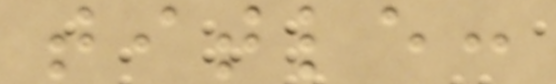title:
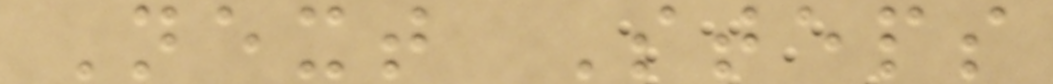Next Steps
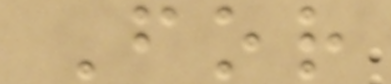For
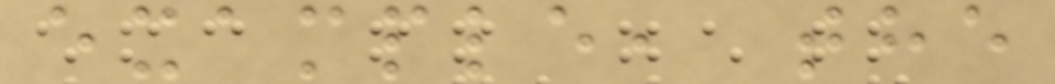example, the
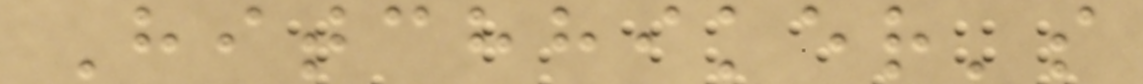Hitchhiker's
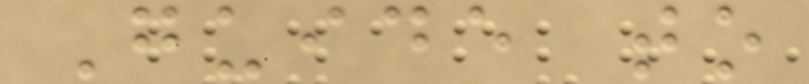Guide to
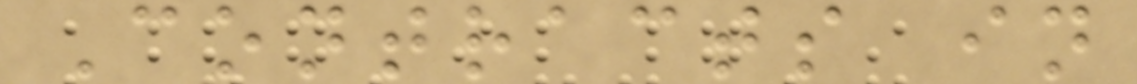Contracts in
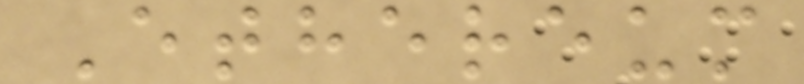Ethereum
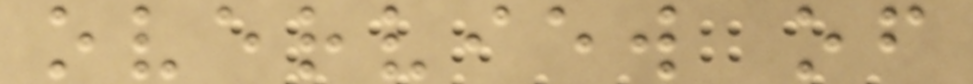overview of
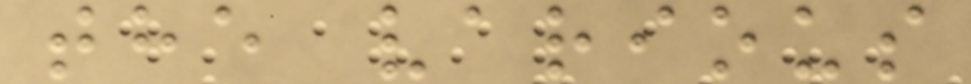the various
